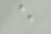e
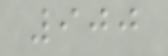900
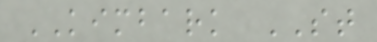KIMBARK ST
